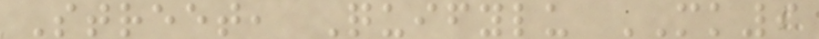Street, Quifylu MK9
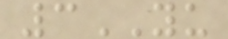3YU
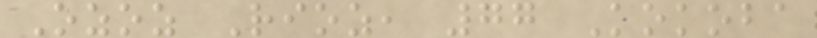Ozoz Rioz, 77 Kokoba
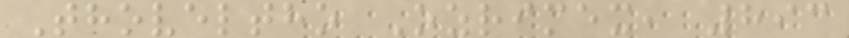Thoveltho Ozrimex, 893
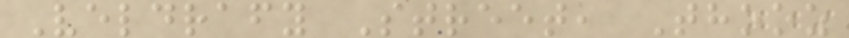Veldrafy Street, Thooz
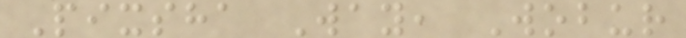Pixsha Way, Wobur
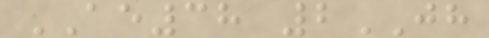AE38 2JH
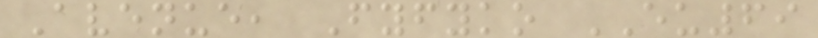Avenue, Fyfyko EU69
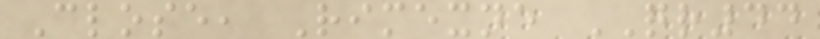Close, Rimexne QR44
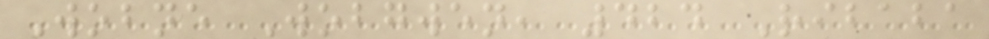Wobne Wobgwen, 424 Ribaba
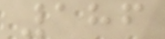186
